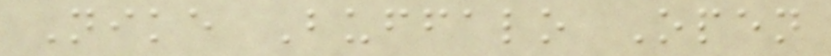Nike Buffalo Open
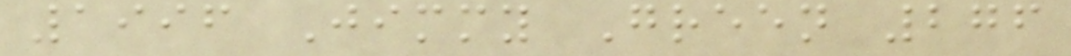1996 Jimmy Green 276
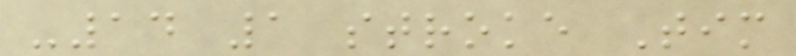-14 1 stroke Tim
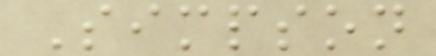Simpson
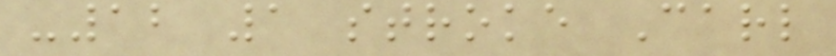-12 1 stroke Carl
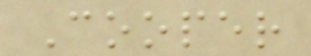Cooper
